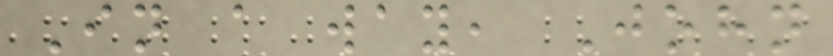In a way, John
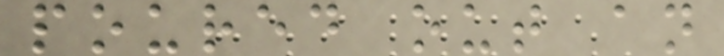poured out an
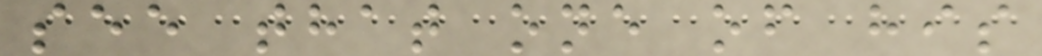see that one of his
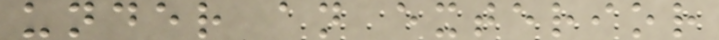under an exterior
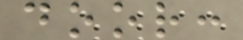door:
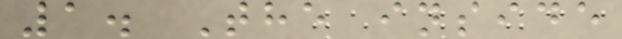1. The inside
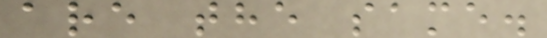are the same.
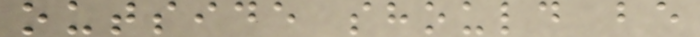outside should be
